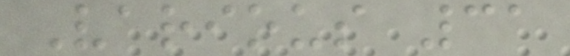Various 31
